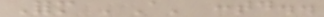Form 'A' contd..
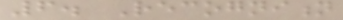6. Recognition
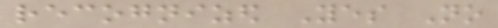recognized Yes No
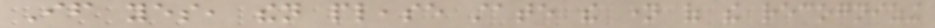If yes, then please state the name of the recognizing
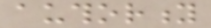authority
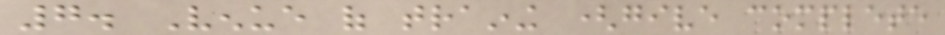7. Venue of training (give complete
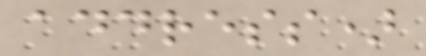address)
